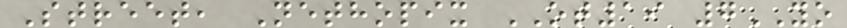Street, Nethopix OT19 7YO
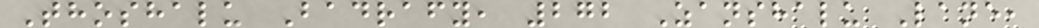Thoshalu Badrafy, 272 Zanshalu Lane,
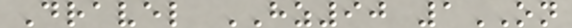Dravel HZ90 1ON
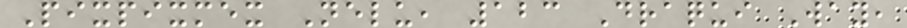Pixpixmex Nelu, 123 Draqui Way,
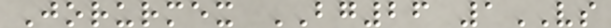Jorurmex BG26 1VS
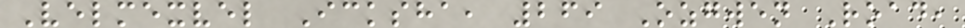Velmexvel Icksha, 269 Ozgwen Road,
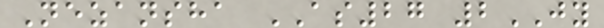Nezansha AS27 2JY
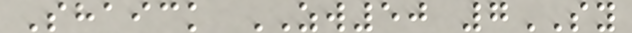Shaick ZW50 7SY
